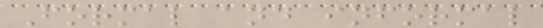Formal and informal
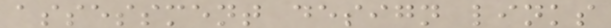assessment design links
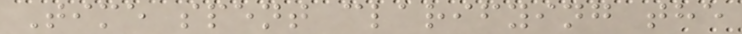Time spent clarifying the
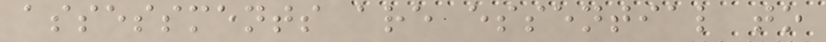assessments are essential to
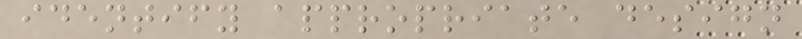identify appropriate design
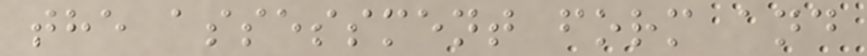the assessment form and
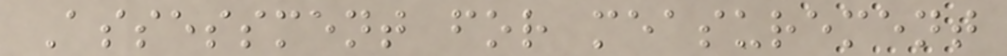Assessment for measurement
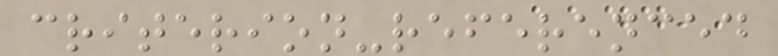criterion-referenced
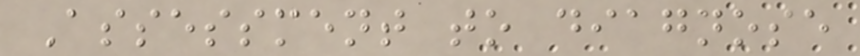Assessment to diagnose
